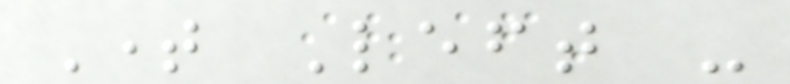Time Left -
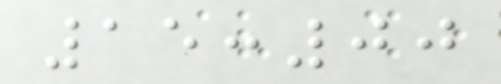15:00
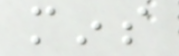mins
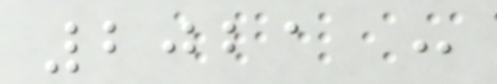2021 :
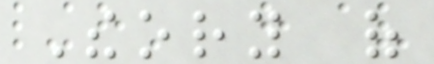Theory of
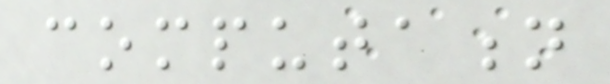computation
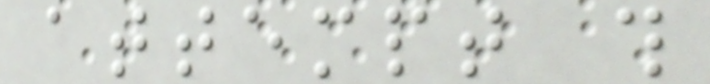attempt this
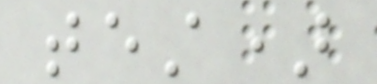test)
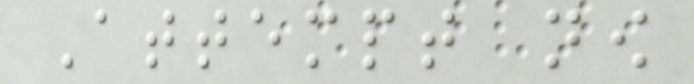Attempt now
